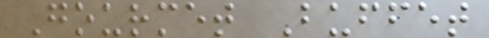Gourmet Buffet
